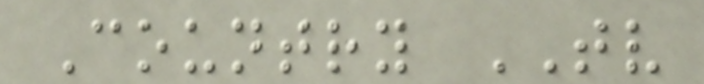Country TV
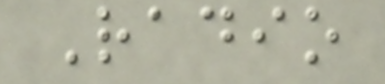Radio
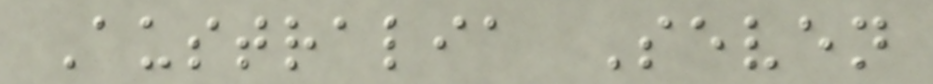Australia Seven
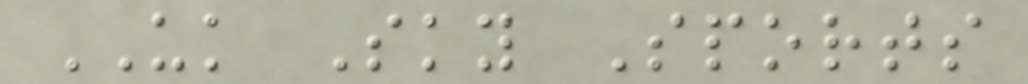UK Sky Sports
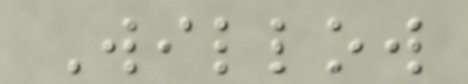Willow
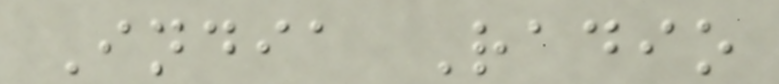India Radio
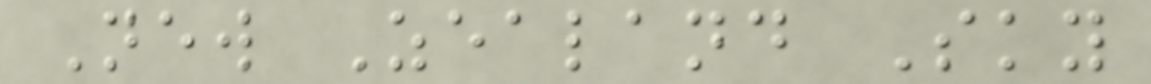New Zealand Sky
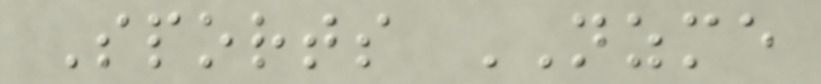Sports NZME
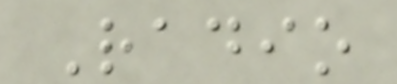Radio
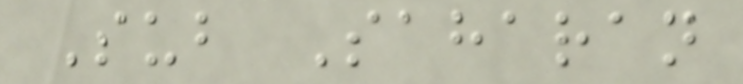Sub Saharan
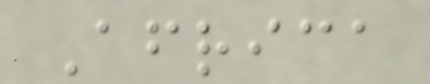Africa
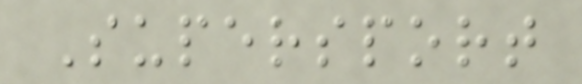Supersport
